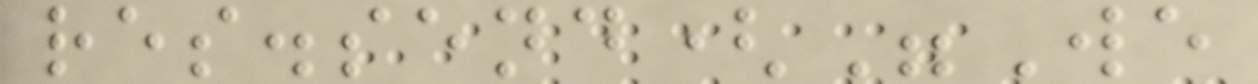res.send("We
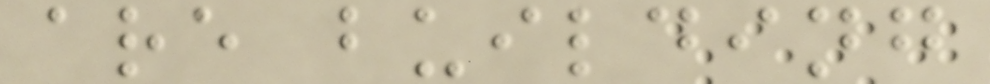are building
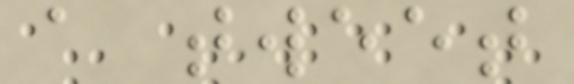a tweet
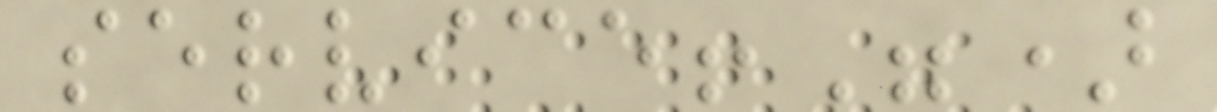service!")
